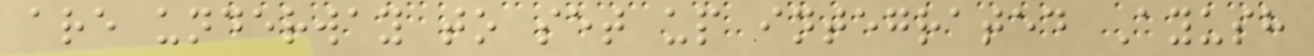are underway to set up integrated Ayush
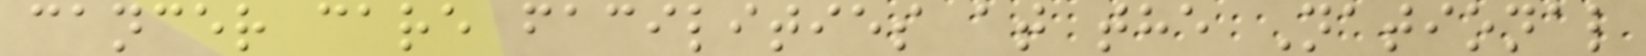cancer care facilities at the National
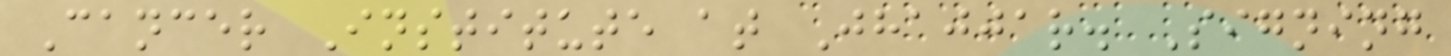Cancer Institute at Jhajjar. Signing
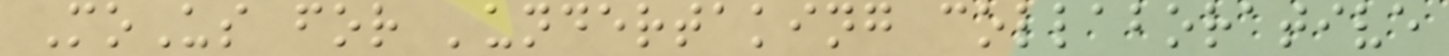MoUs for 'undertaking collaborative
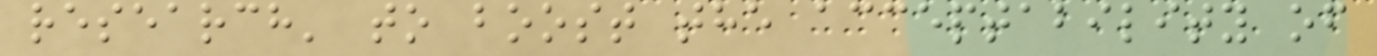research' to boost the acceptability of
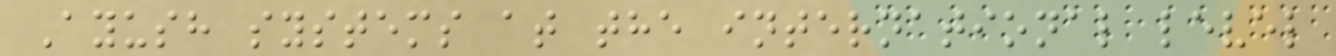Ayush systems at the international level
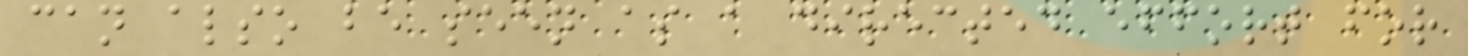can also be seen as a directed effort for
